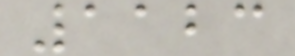1123
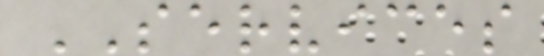SERVICES
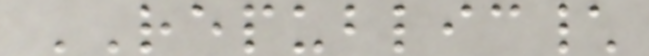REPUBLIC\
